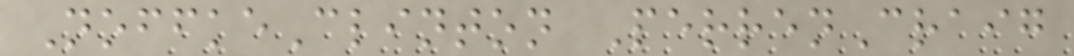NoffkeClinton PerrenCraig
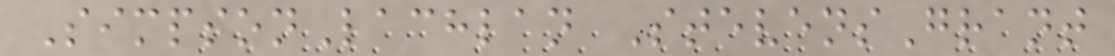SimpsonLachlan StevensGrant
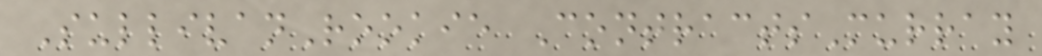SullivanRookie ContractsMurray
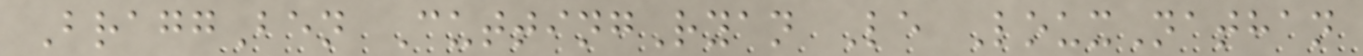BraggBen CuttingRyan Le LouxNathan
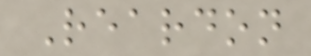Reardon
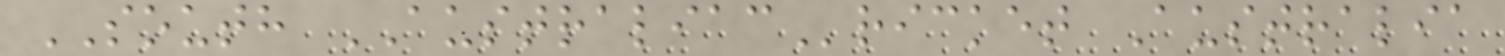SOUTH AUSTRALIACricket Australia
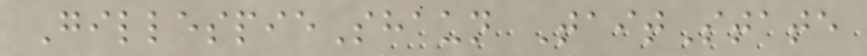GillespieShaun TaitState
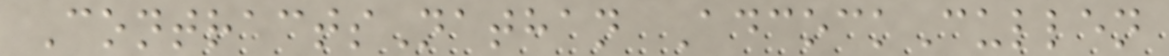ContractsNathan AdcockCullen
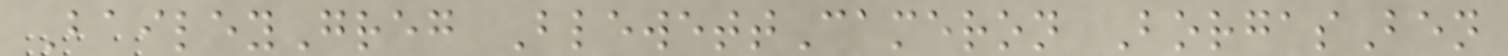BaileyGreg BlewettCameron BorgasBen
